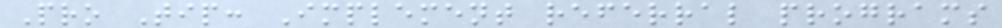Pro Tip: Implement referral programs
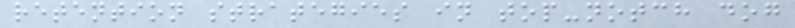retention strategies in top-notch dog
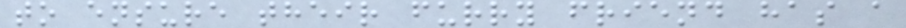to ensure their furry friend has a
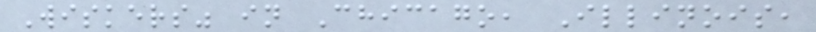Wiskers" in Chicago, Illinois,
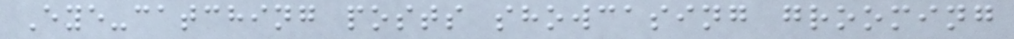Eye-catching posts showcasing grooming
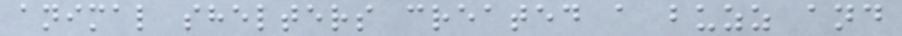animal shelters created a buzz and
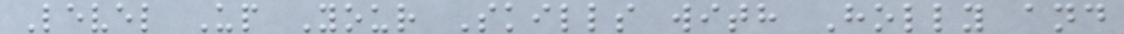Level Up Your Skills with Holly and
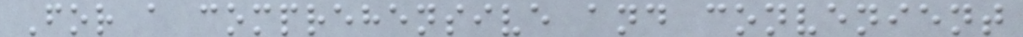For a comprehensive and convenient
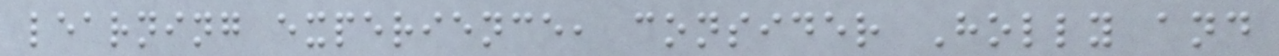learning experience, consider Holly and
